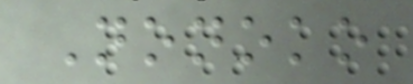Nonoko
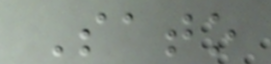Sato
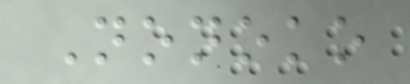Nonoko
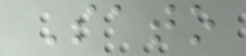Sato
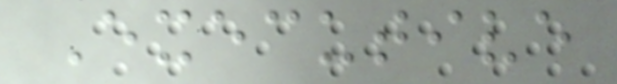Executive
